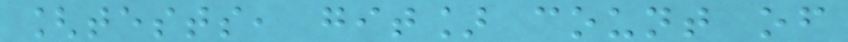[tests, git] count of
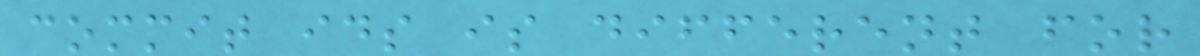commit ids is different for
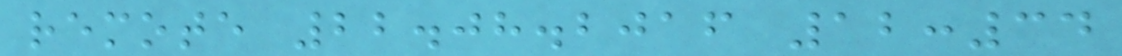remote 22.08.2016 12:34
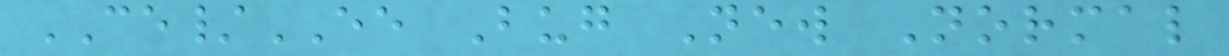CE/EE Bug New Normal
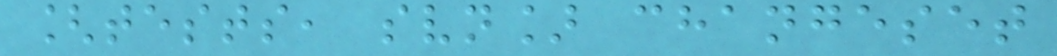[tests, svn] changeset
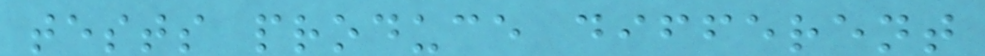tests produce different
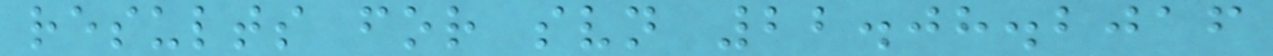results for svn 22.08.2016
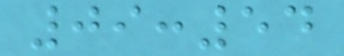09:54
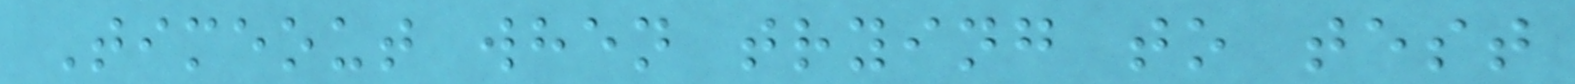Timeout when trying to test
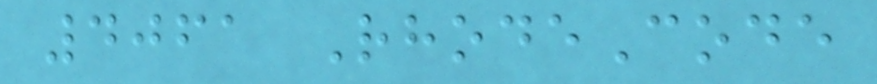4061 RhodeCode
